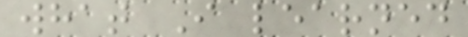what I learned
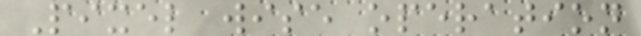Pixel wise operation
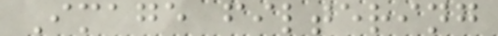Image filtering
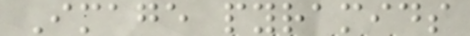Image pyramids
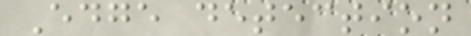Edge detection
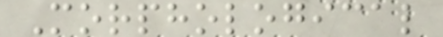Morphological
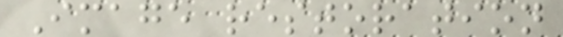Image restoration
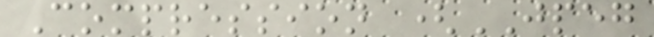Compression (JPEG
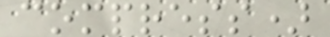compress)
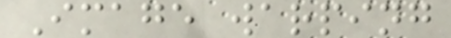Image warping
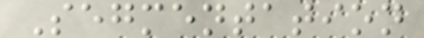Segmentation
